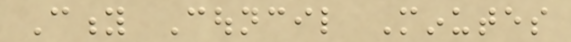City Council Minutes
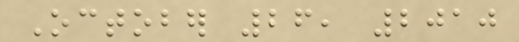October 26, 2010
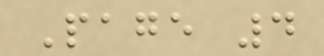Page 4
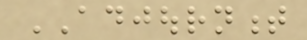ADJOURNMENT
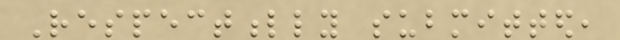Respectfully submitted,
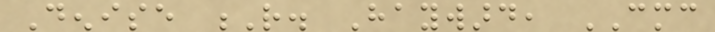Denise R. Hayward, CMC
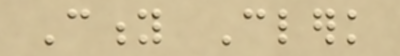City Clerk
